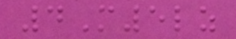4M5lz
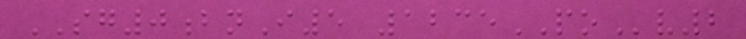SG0bnI5 1235POv2
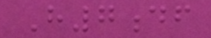H7df
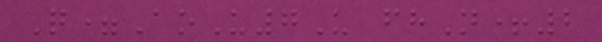Q=AoU7U fhN+2
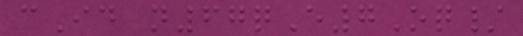cId n67qE7Oq/
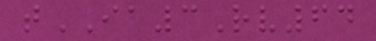tIA3Rv64
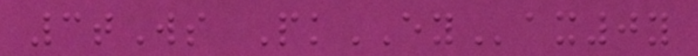3tWs PkEYax0y
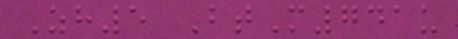Zh5 BtM741u
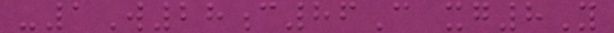-1W28c86C xg8Y
